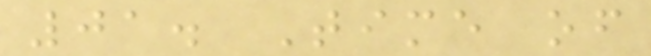01. Time of
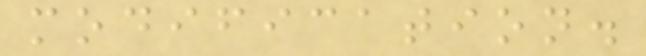modification.
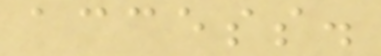access.
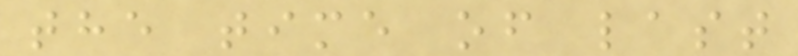the time of last
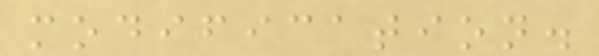modification.
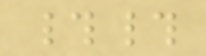##
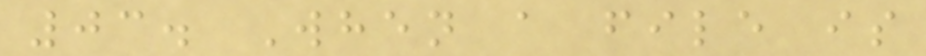03. When a file is
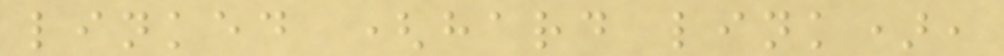linked (hard link),
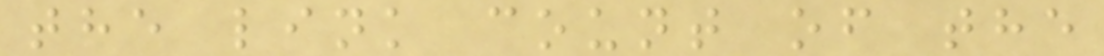the link count of the
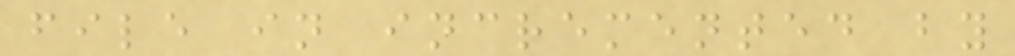file in incremented by
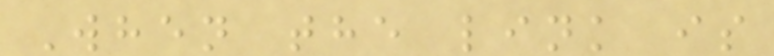When the link is
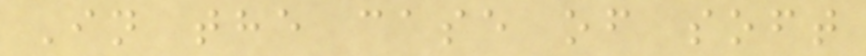In the case of soft
